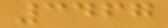3467
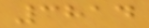3814
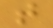t
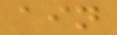ain
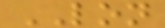LON
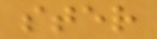ster
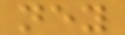ney
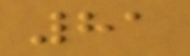81
